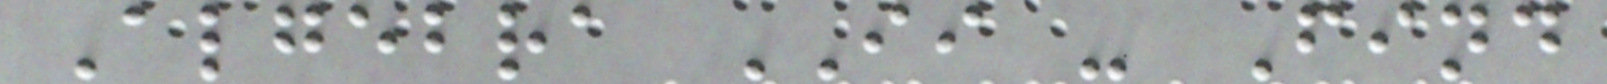Algebra II - Find
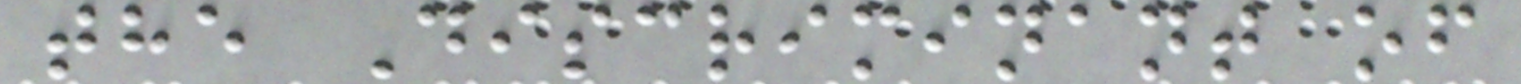the Discriminant of
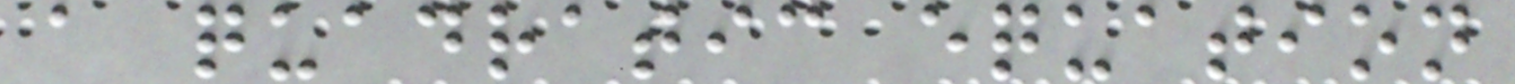a quadratic equation
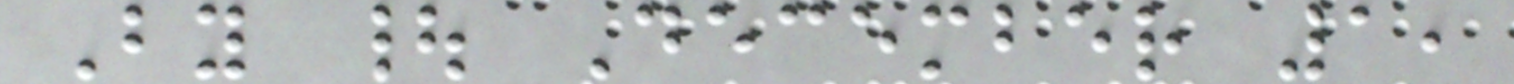By | December 1,
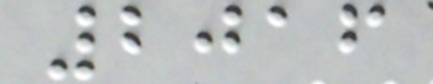2016
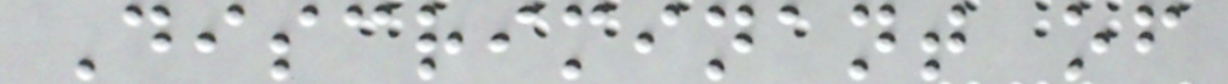Discriminant of
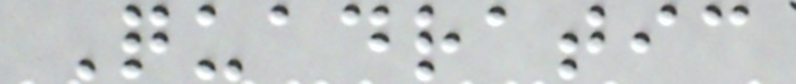Quadratic
